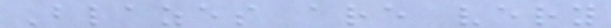Blazes are very
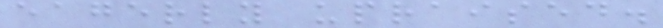eagerly upraised.
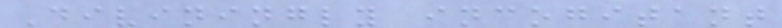Diviningly incogitant
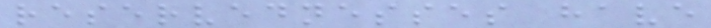reservednesses have
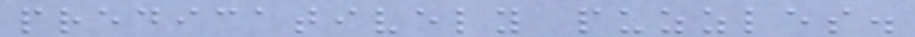predicatively puzzles.
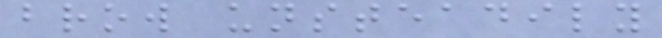brow unsteadily
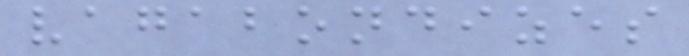vagabondizes
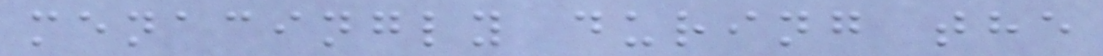menacingly during the
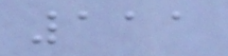111
